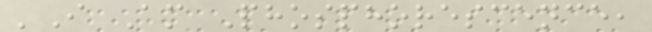'I Am Phosphorescence,
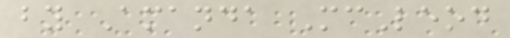by Amanda McLeod
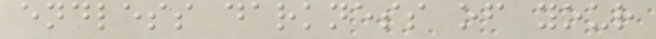endless darkness of your
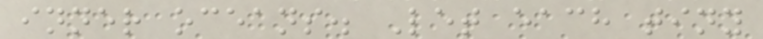inner oceans. Let each tiny
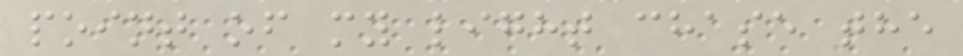point of my light chase the
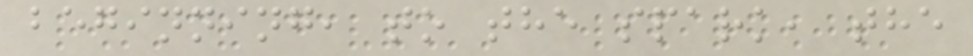beginning, to the spark, the
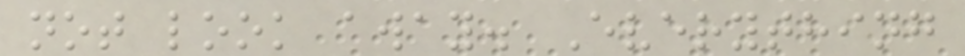not look away. Everything
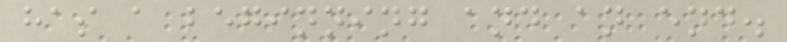has a beginning and an end.
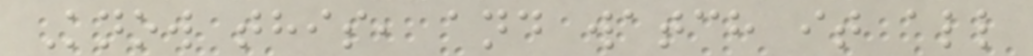Know this, and watch it all
